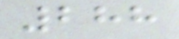288
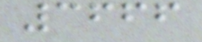3666
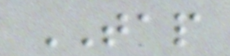TAP
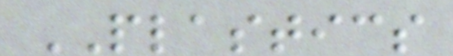PLASTICS
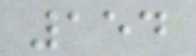154
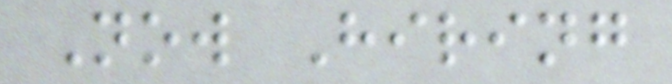Now Hiring
